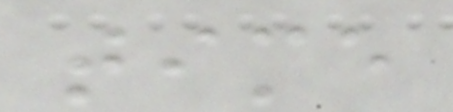time
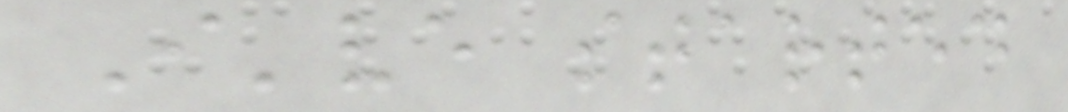I've started
